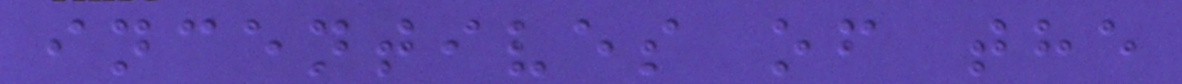incentives of the
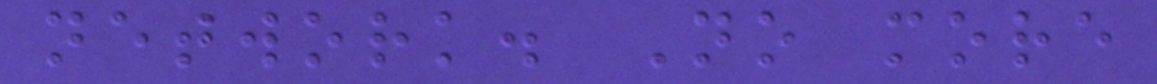network. No more
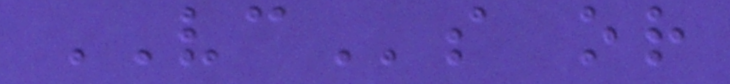VCs or
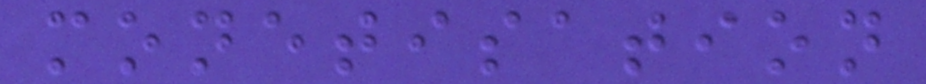monetisation
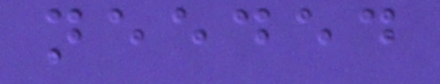needed
